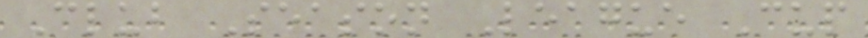Club Season League Cup
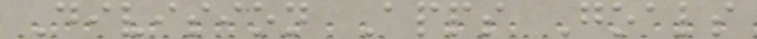Division Apps Goals
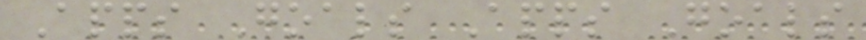Apps Goals Apps Goals
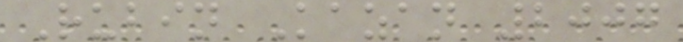Rubin Kazan 2007
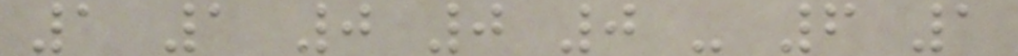1 1 0 0 0 - 6 1
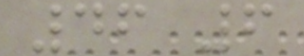46 6
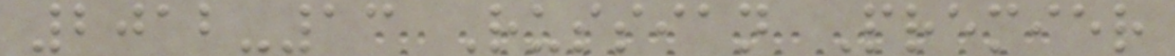2012-13 Russian Premier
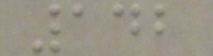142
